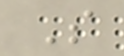S
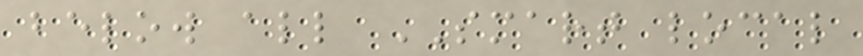below all SMART local
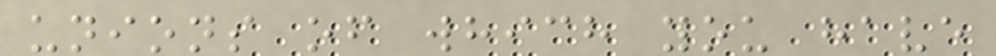unions of which you have
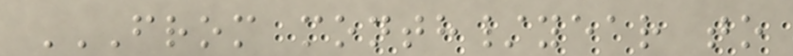FROM MONTH/YEAR TO
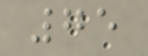75
